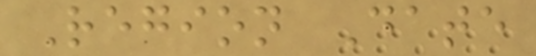Region Date
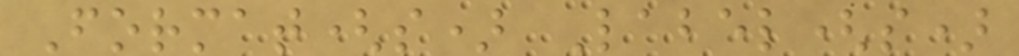Format(s) Label(s)
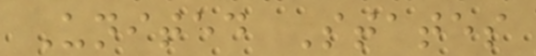United States
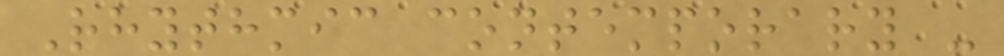Rhythmic contemporary -
